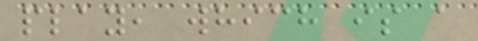play, which is a
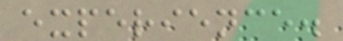experience.
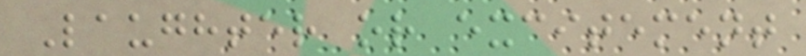Laughter or excitement
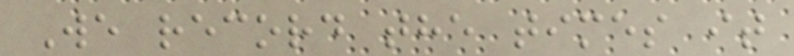We record the times it
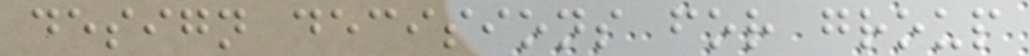design decisions for group
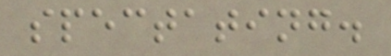spectating.
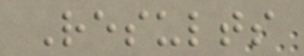Results
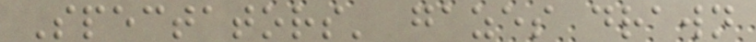Spectators' gazes drawn
